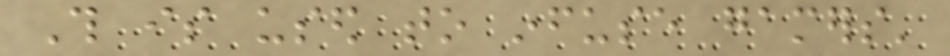This is used to infuse gamers'
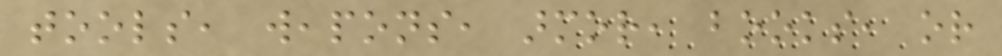tools, weapons, armor, books, or
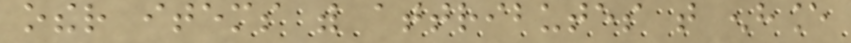other items with attributes that enhance
